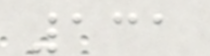131
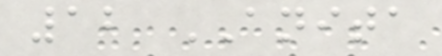12 ANITA
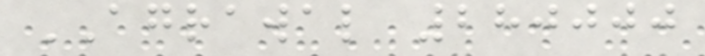AGRAWAL 280000
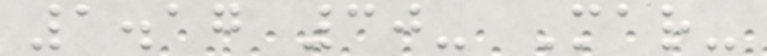1.17 30- Mar-
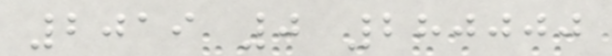2019 0 280000
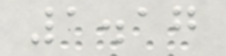1.17
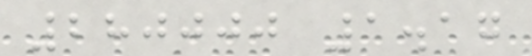280000 1.17
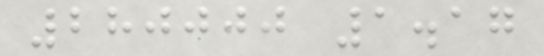280000 1.17
